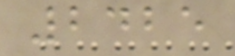2425
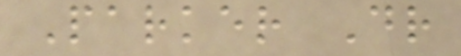Parker Dr
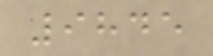9845
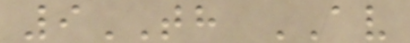9TH AV
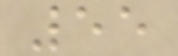55
